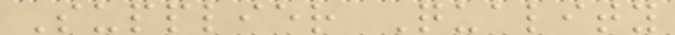Supplier Quality
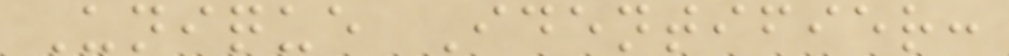Unique Identifier:
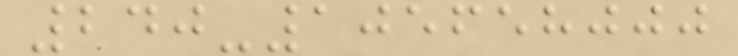240-105658000
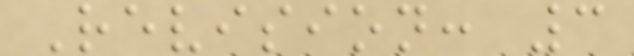Revision: 3
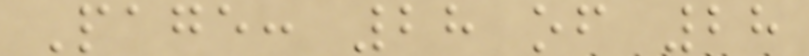Page: 28 of 28
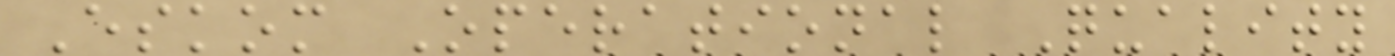Eskom Operational Quality
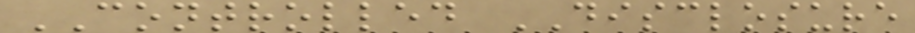CONTROLLED DISCLOSURE
